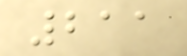211
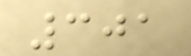301
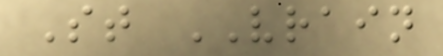St VRAIN
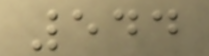544
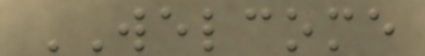WELCOME
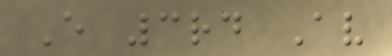E 3rd Av
